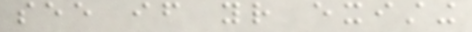see if your existing
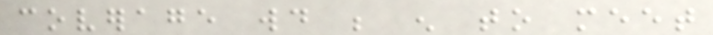coverage would be enough to meet
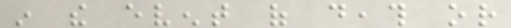in the event of death or
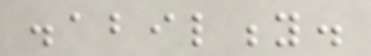disability.
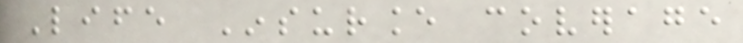Life Insurance coverage
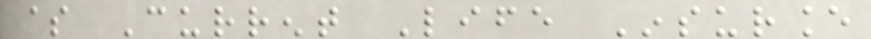$ Current Life Insurance
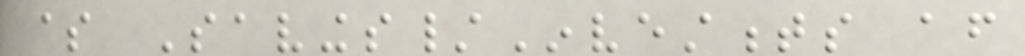$ Savings/Investments after
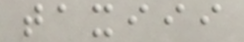taxiii
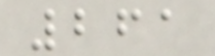261
